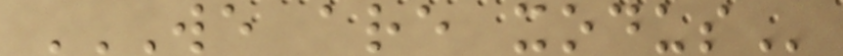WE ARE XODUS
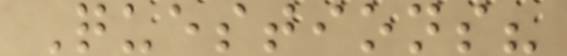Questions?
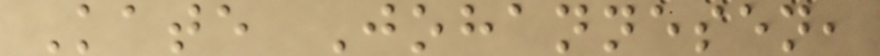Kate Johannesen,
